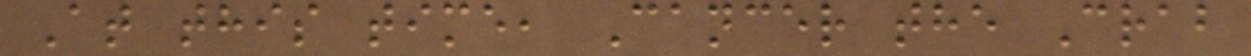At this time, Cancer the Crab
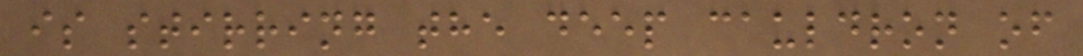is stirring the deep cauldron of
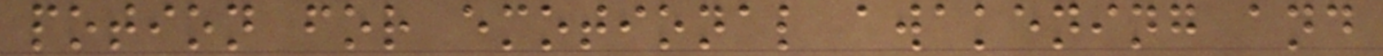potion for emotional awakening and
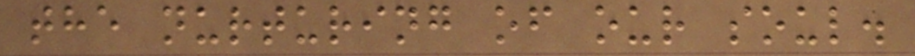the nurturing of our soul.
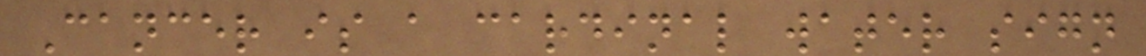Cancer is a cardinal water sign
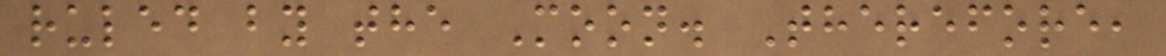ruled by the Moon. Therefore,
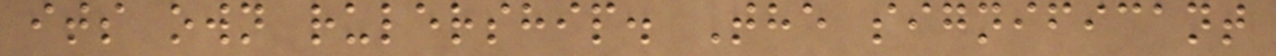its own rulership. The significant
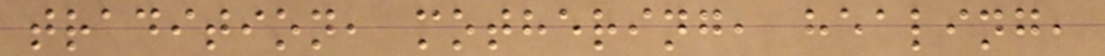tradition, mothering, healing,
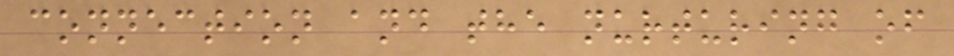connection and the nurturing of
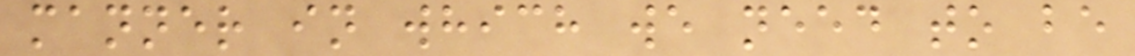manner in which we need to be
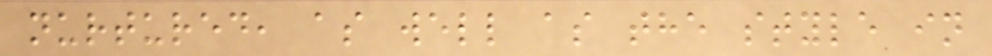nurtured, as well as the style in
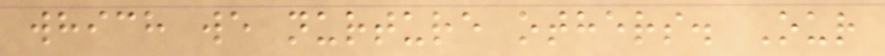which we nurture others. Our
